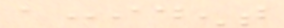accident
